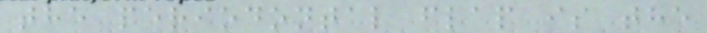the periodontal flap is the
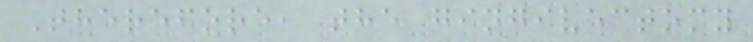Therefore, the gingivectomy
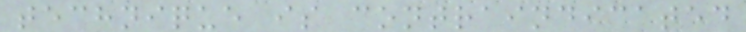technique is contraindicated
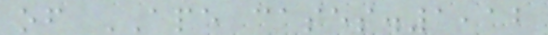of APE cases.1,12
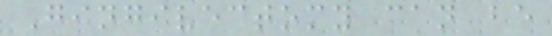Gingivectomy can be
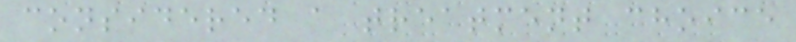considered a treatment choice
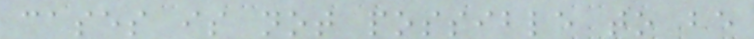cases is not possible to be
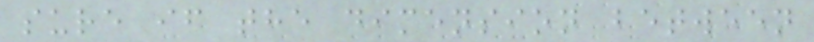sure if the dimension between
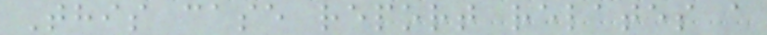This case report relates a
